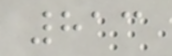813
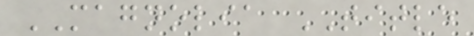MAGNOLIA TITLE
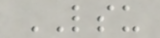LSU
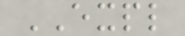EXPL
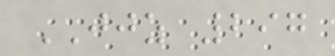JJZ 297
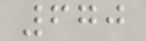670
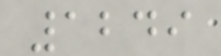1249
